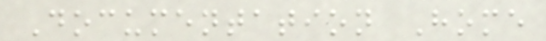Documentation Home
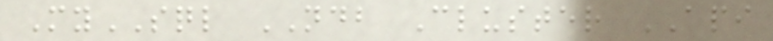MySQL NDB Cluster API
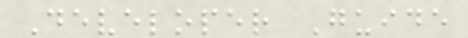Developer Guide
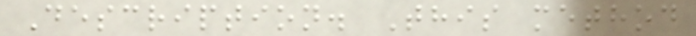Description. This method
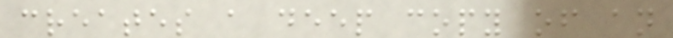creates a deep copy of an
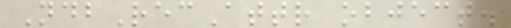NdbRecAttr object.
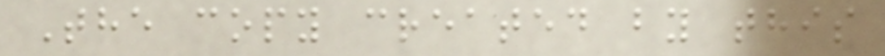The copy created by this
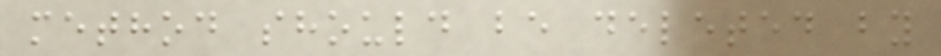method should be deleted by
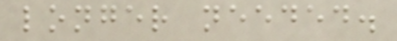longer needed.
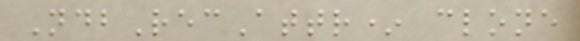NdbRecAttr* clone
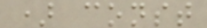) const
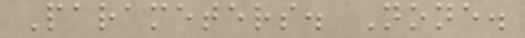Parameters. None.
